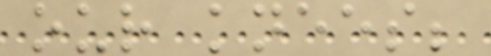our knees;
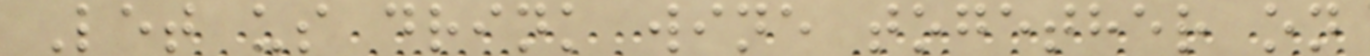Let us drink wine together on
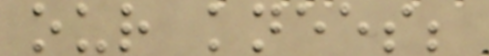our knees;
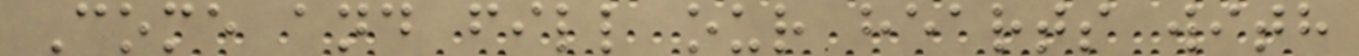Come and fill our hearts with
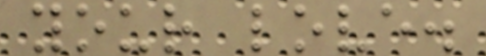your love.
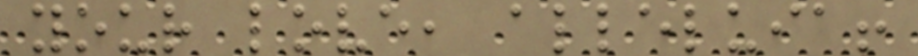your love, alleluia!
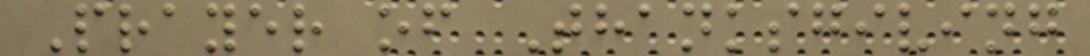Prayer of Thanksgiving
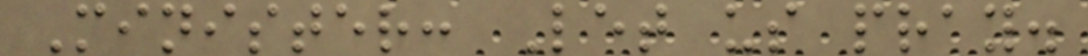Minister: Let us pray.
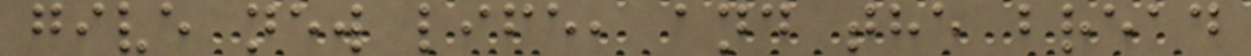give new life, and the bread
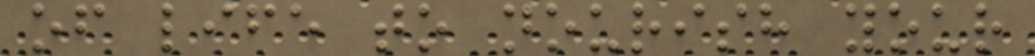of life to nourish your
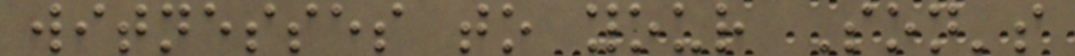witnesses to your Son's
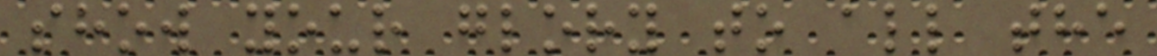show your glory to all the
